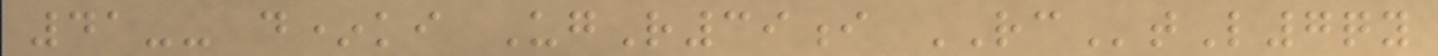41-- d*ki UgR39i RCtL7qy
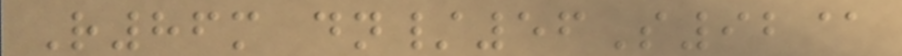R86m dn/56S92@
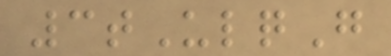3tUlqG
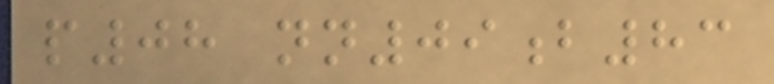p08 nn09b83
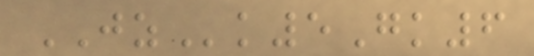JZk5Gk6
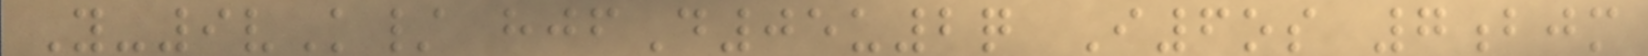Y-9vK/ hjfD05u2q I6os 7bjm
